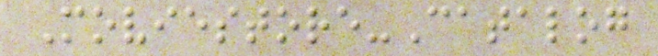Moviestore-Catalog
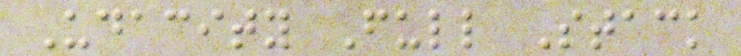Udacity Full Stack
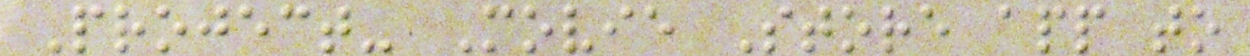Project- Movie Store app to
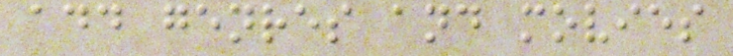add genres and movies
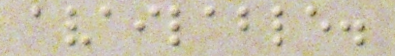available.
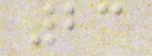23
